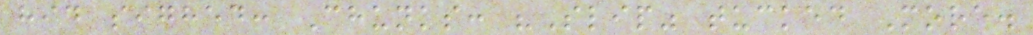hid sighed: Chunks: "Slip" tucked More.
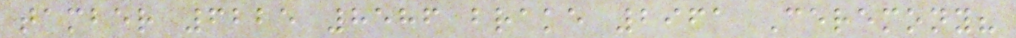tamber 6225 8586 brake 2961 Ceremony?
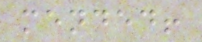mended!
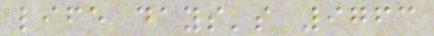life days's 9763
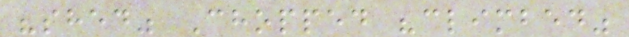"shed" Chopped "climbed"
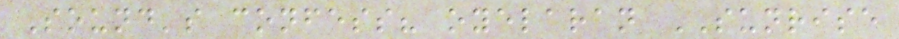Sound's confess? oyelaran SUNRISE
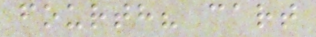fourth? cart
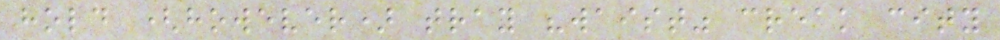hold (however) tray "waist" creak city
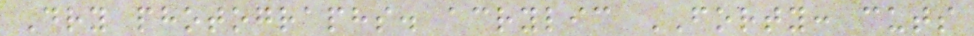Dry photographs. acrylic FORTY: cuts
